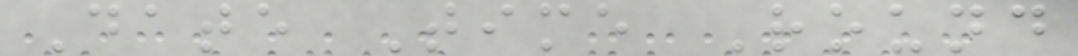Date Time Round
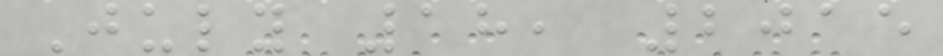July 18, 2015
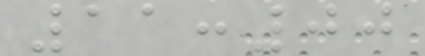11:00
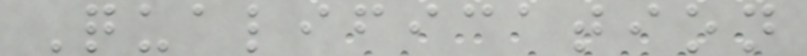Qualification
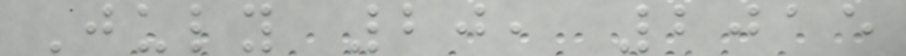July 20, 2015
